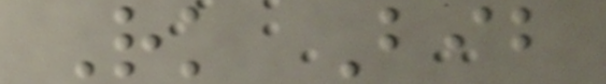Rk Bib
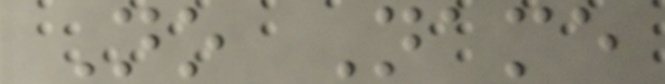No Name
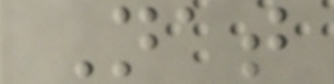Nat
